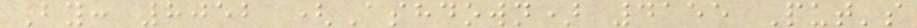By: 8052 (Ashdown) 4155 Put's
